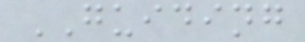GUIDING
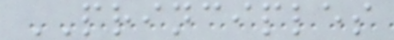PRINCIPLES
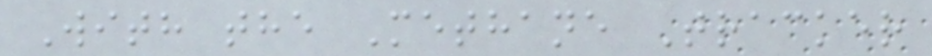With the Methane Tracker
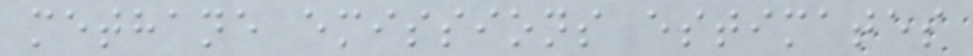methane emissions estimates
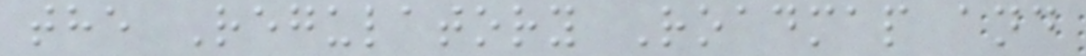the Regulatory Roadmap and
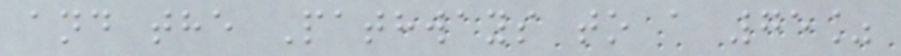and the Pathways to a 75%
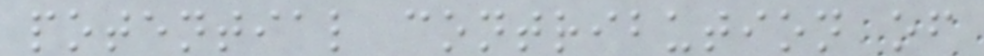potential contribution of
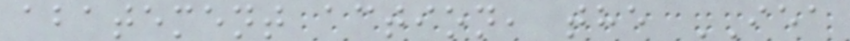abatement action, the IEA
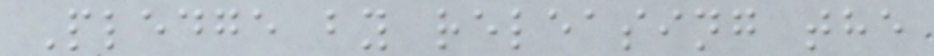Pledge by releasing the
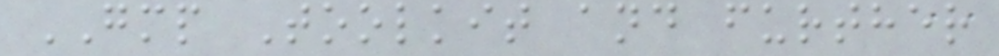GMP Toolkit and further
